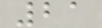21
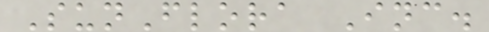SunFlora Inc.
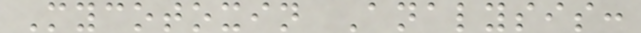Mycotoxin Analysis:
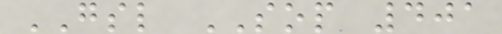GSL SOP 401
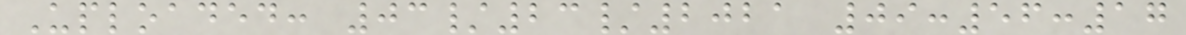Uploaded: 03/23/2021 09:56:17
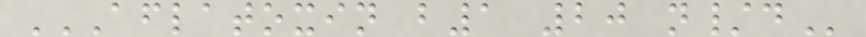AFLATOXIN B1 20 N/D
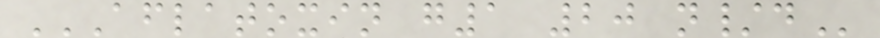AFLATOXIN G1 20 N/D
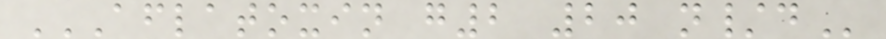AFLATOXIN G2 20 N/D
